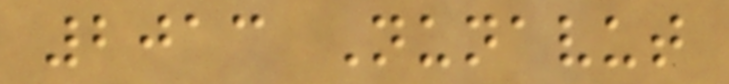2013 Nunavut
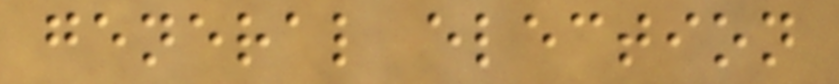general election
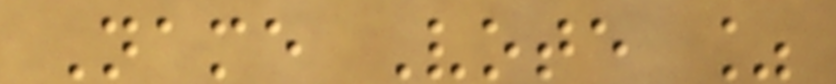Name Vote %
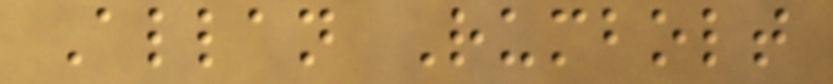Allan Rumbolt
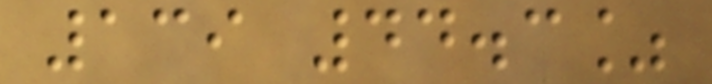139 44.3%
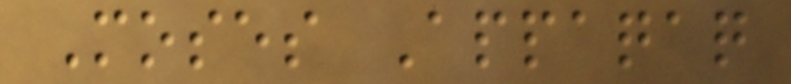Moses Appaqaq
